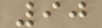90
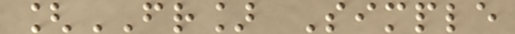[FR] Simple
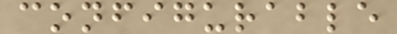configurable
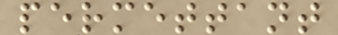permettant
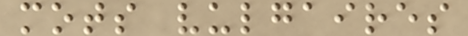mots vulgaires
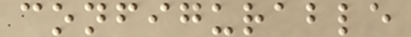configurable
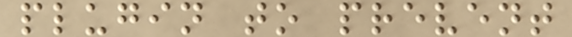plugin to prevent
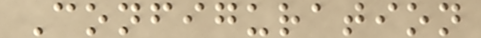Configuration
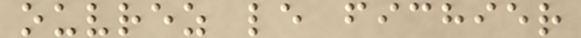ouvrez le fichier
